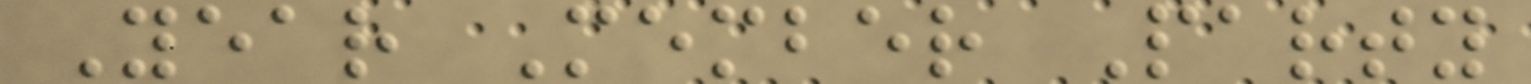Year Member Party
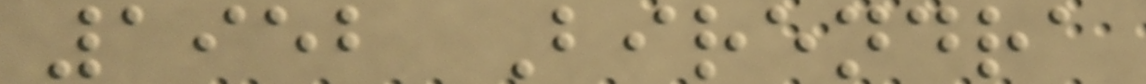1952 Birendra
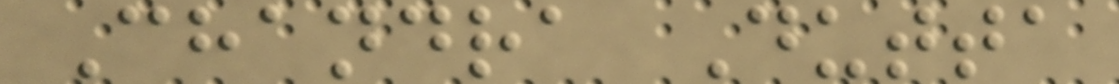Chandra Dutta
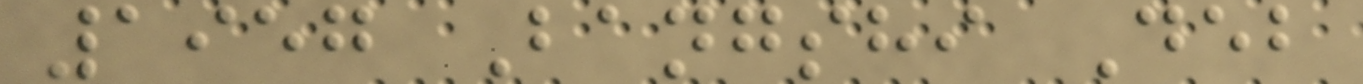1957 Bangshi Deb
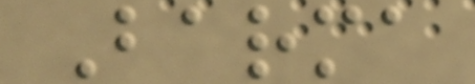Barma
